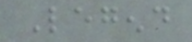Legend
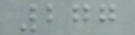277
